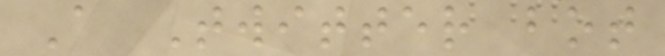A Twitter bot
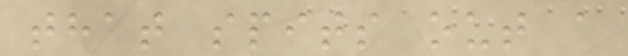that spits out a
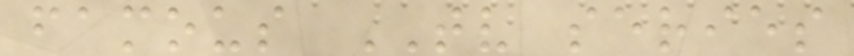famous TV series
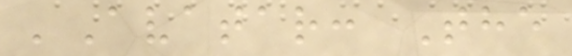'Avatar: The
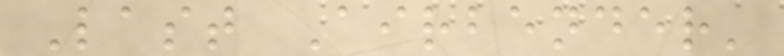Last Airbender'
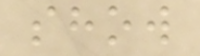show
